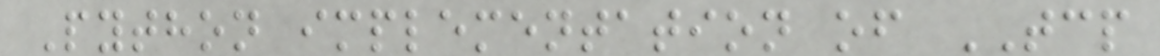Python implementation of TCP
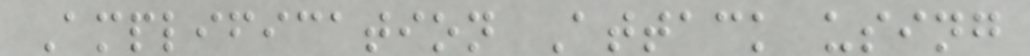Amplification Attack using
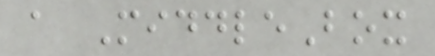a MiddleBox
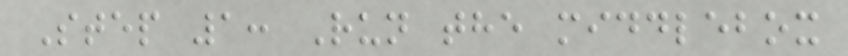Step 1: Run the middlebox
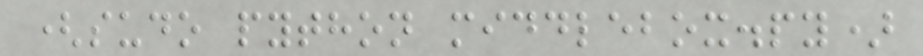(sudo python middlebox.py)
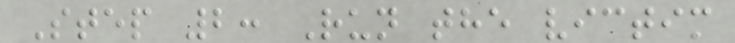Step 2: Run the victim
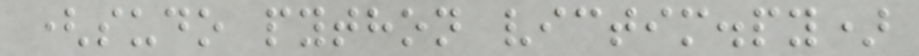(sudo python victim.py)
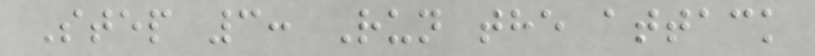Step 3: Run the attack
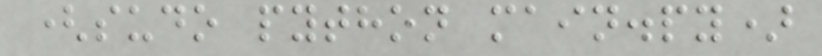(sudo python main.py)
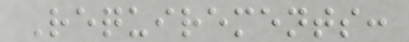Requirements:
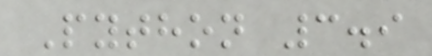Python 3.9
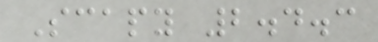Scapy 2.4.3
